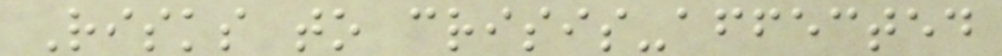Risks to crisis-affected
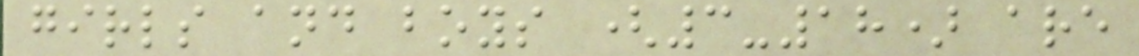girls and boys (3-18) are
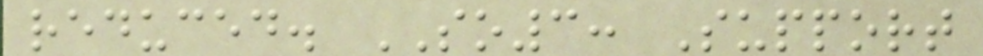reduced. SO3: Support
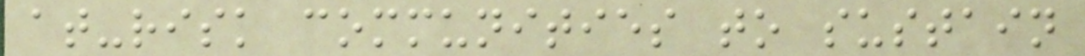at-risk communities to sustain
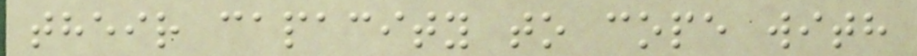their capacity to cope with
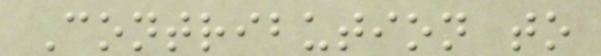Contribution to
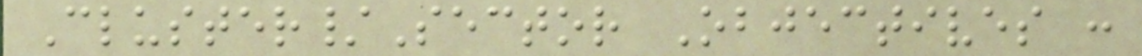Cluster/Sector Objectives :
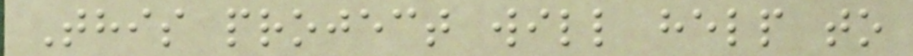This project will help to
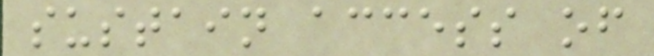sustain access of
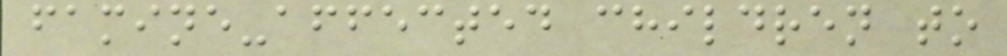famine-affected children to
